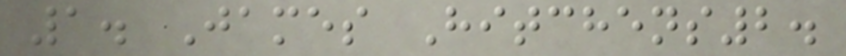1. James Hitchens2.
